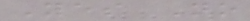Yes No
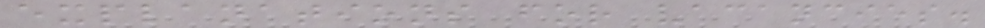explanations for vacancies.
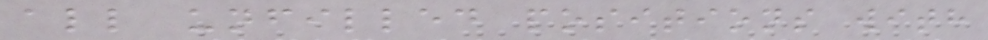all unfilled positions with
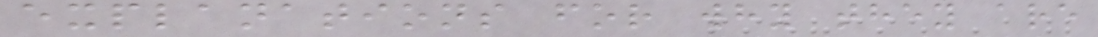explanations for why they are
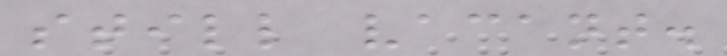still vacant.
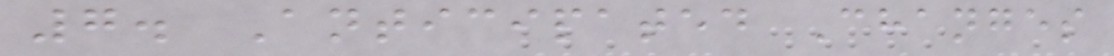7. Anticipated Changes
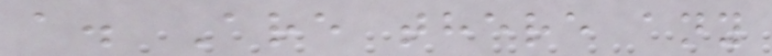a. Are there any
